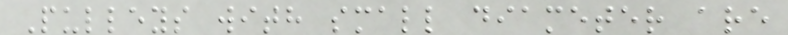Pulleys with small diameter are
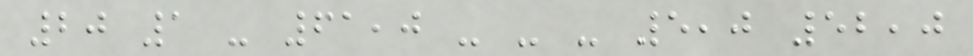20 1 - 61,0 - - - 5,0 52,0
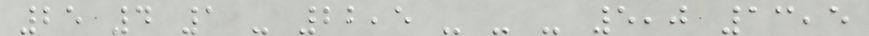25 4 1 - 22,5 - - - 5,0 13,5
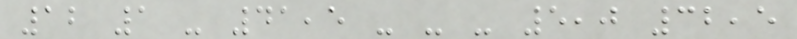12 1 - 41,5 - - - 5,0 32,5
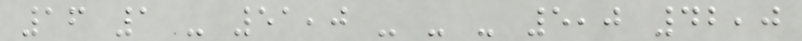16 1 - 51,0 - - - 5,0 42,0
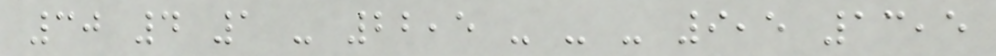30 4 1 - 22,5 - - - 9,5 13,5
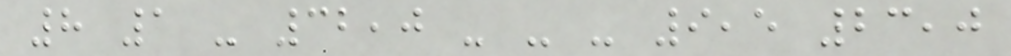8 1 - 32,0 - - - 9,5 23,0
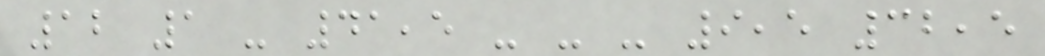12 1 - 41,5 - - - 9,5 32,5
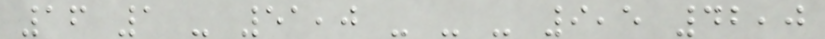16 1 - 51,0 - - - 9,5 42,0
